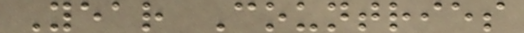Year Countries
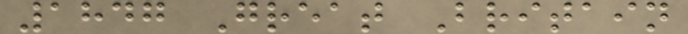1847 Great Britain
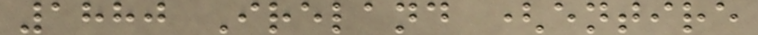1880 Ireland (entire
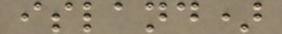island)
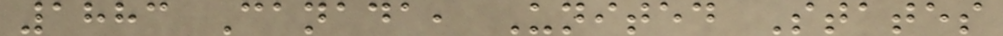1883 Canada, United States
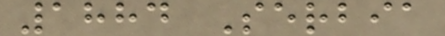1884 Serbia
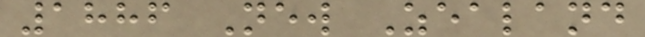1886 New Zealand
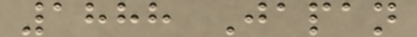1888 Japan
